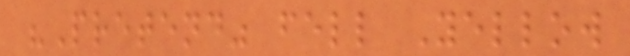"Pretend" fell Yellow
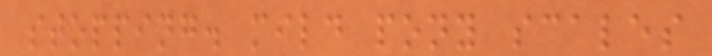stopping. mild pony scales
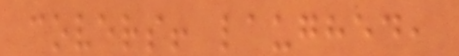covers! laughed,
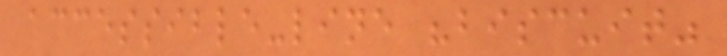accessible-line "biscuit"
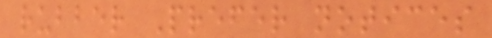rubber Prefer notices
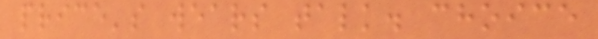price's wears talk. choice
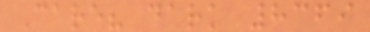Care? dark 8369
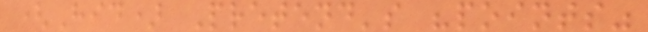(Hid) Pretend's "points"
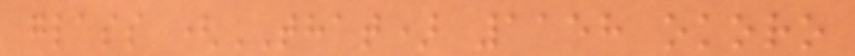glass (THAT) 1158 okoro
